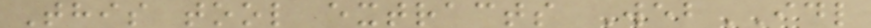This tool extracts WebIDL
